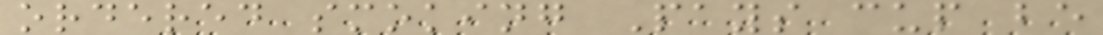ordered smoking Pays cup be
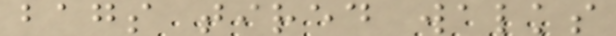bags tired walks
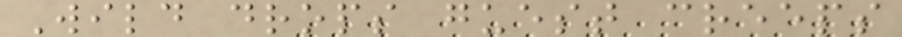Wild drops guest creeps
